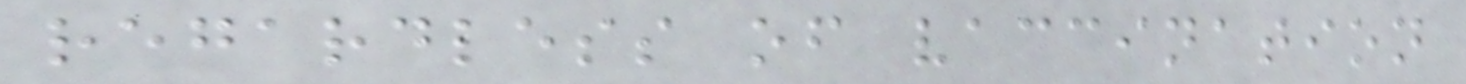regardless of vaccination
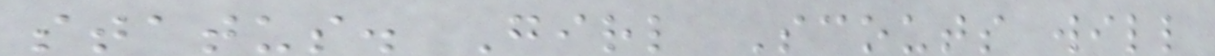status. Girl Scouts will
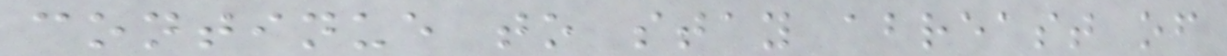continue to stay abreast of
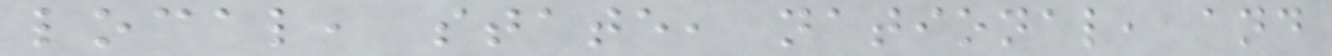local, state, national, and
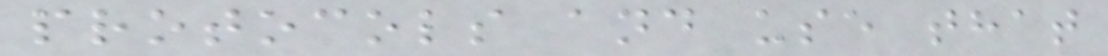protocols and use that
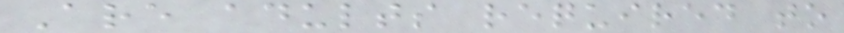Are adults required to
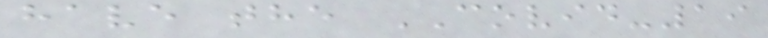have the COVID-19
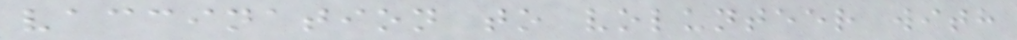vaccination to volunteer with
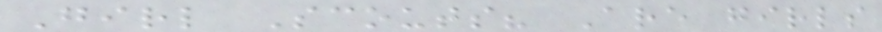Girl Scouts? Are girls
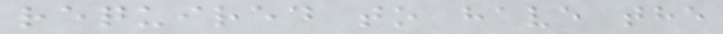required to have the
